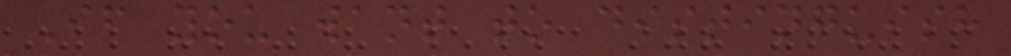If you want to distinguish
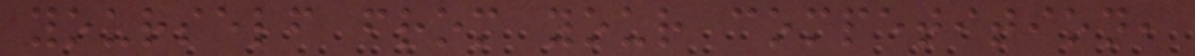yourself from your competition,
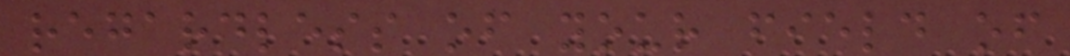regardless of your field of
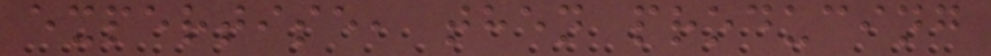expertise, then producing
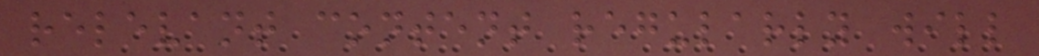relevant content regularly will
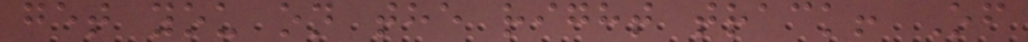get you on the right track! Of
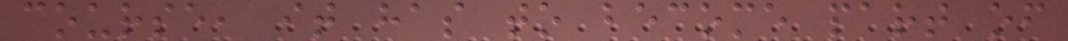course, it has to become part of
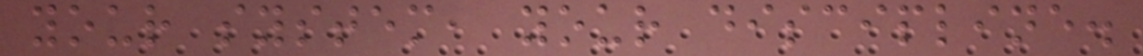your system, your discipline.
